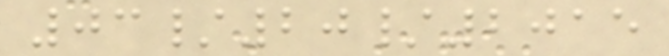03/20/2015
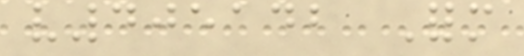v405142 Form
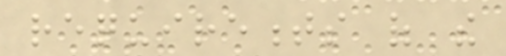requirements of the
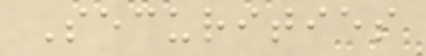Securities
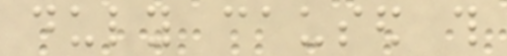duly caused this
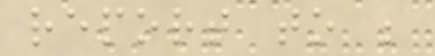report to be
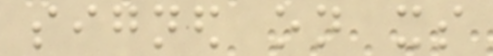signed on its
